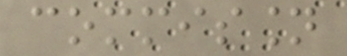commission
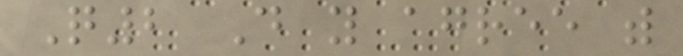Q2 Do you agree with
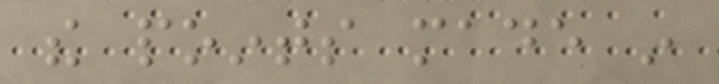the points made in
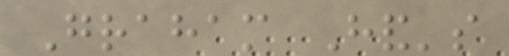Graham Hand's
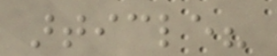article?
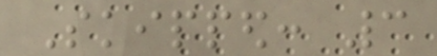Skipped: 3
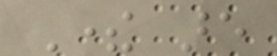There are
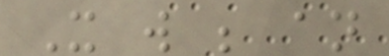It will be an
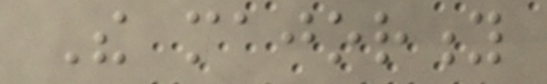The majority
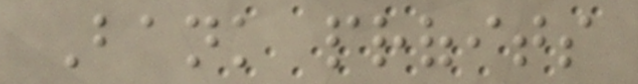Bank profits
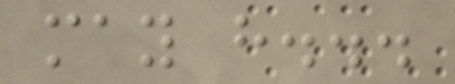may have...
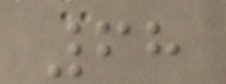68
